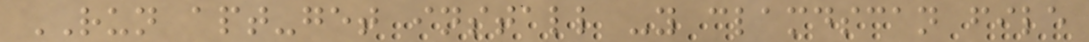RUN apt-get install -y clamdscan file
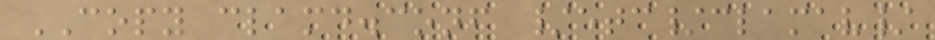COPY clamd.conf /etc/clamav/
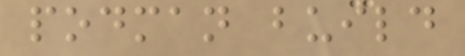podman build
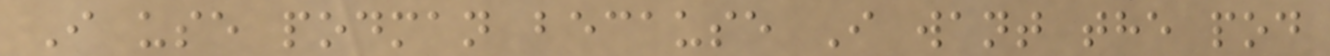I use podman because I want the pod
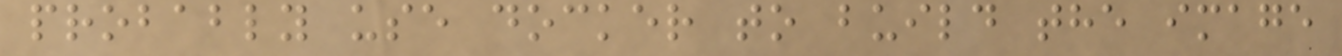probably use docker to build the image
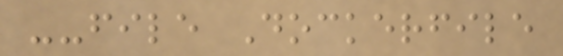--file Dockerfile
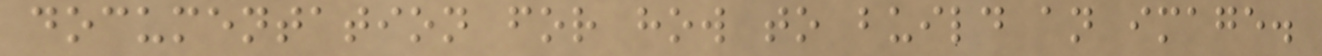documentation for how to build an image.
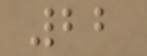22
